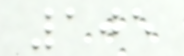105
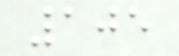105
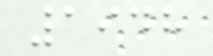1948
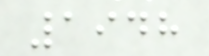1948
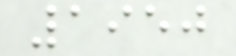1950
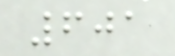601
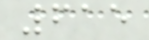615
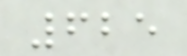625
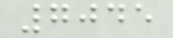7045
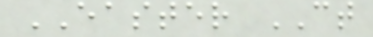EASTER CT
